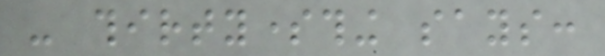- thirtysomething says:
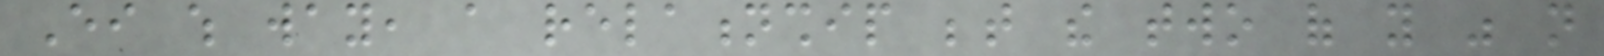Either which way, a relationship between the two of you was not
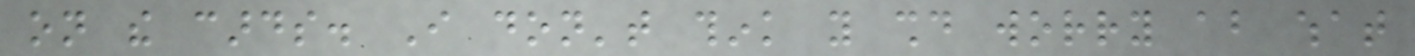on the cards. I don't think you should worry about what
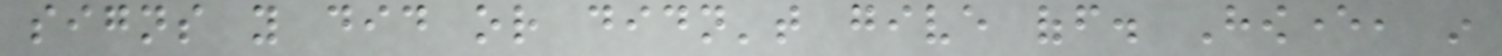signs you did or didn't give off. However, in
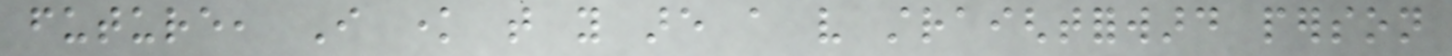future, I know that you are a very straightforward person
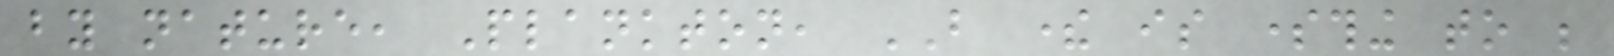by nature, Plankton, BUT there is something to be
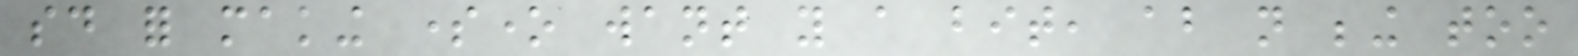said for making someone want you a bit, about not being too
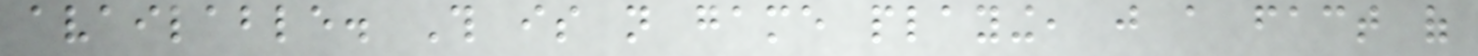available. This is not game playing, just a fact of
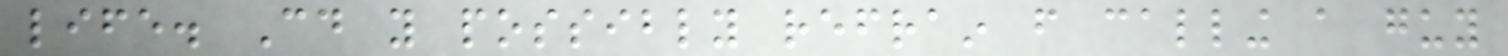life. Could you possibly refrain from calling a guy
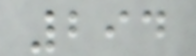294
